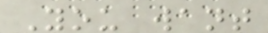You want
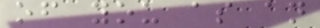of you as an
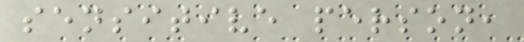sensitive person,
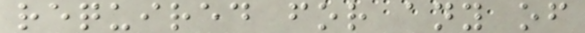required for any of
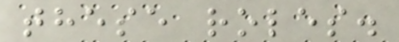these roles.
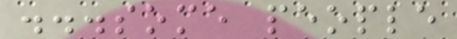...some people
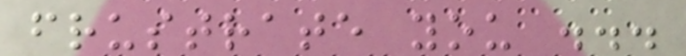frustrate you ...
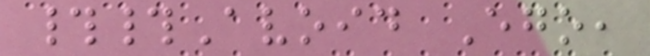##Avoid Ego,
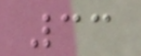33
